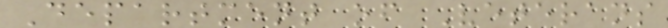Department of Veterans
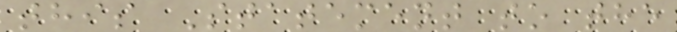this Statement to the
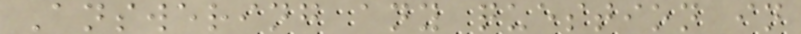Answering any question in
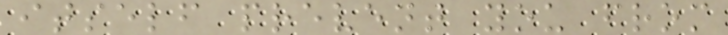itself prevent you from
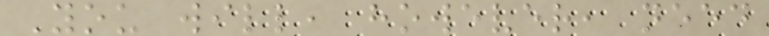You will, however, need
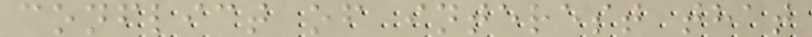conflict of interest that
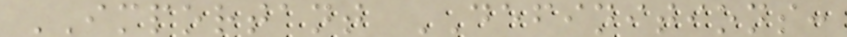IMPORTANT DEFINITIONS:
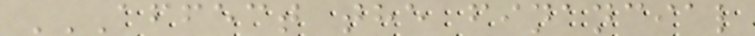AFFECT THE FINANCIAL
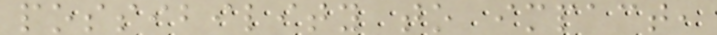possibility to impact,
